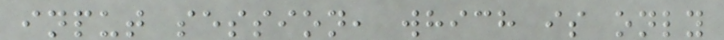input session, which is only
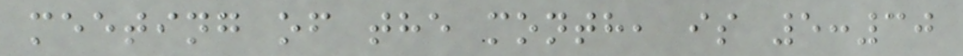meeting of the month, is 5:30
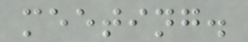meeting.
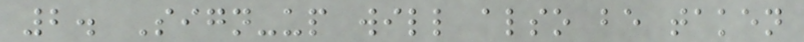2. Sign-up will also be taken
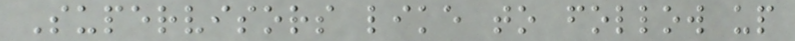Supervisors like to follow up
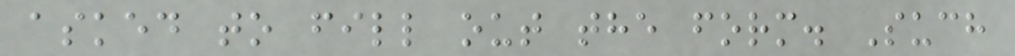asked to fill out the form. Such
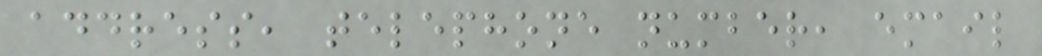address, telephone number, email
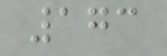173
